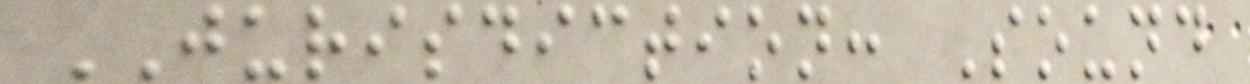JURISDICTION: Sound
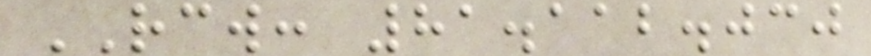RCW: 81.112.030
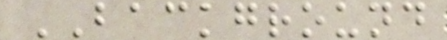BACKGROUND
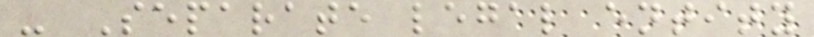- Separate legal entity
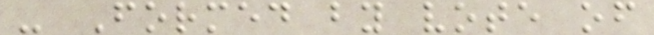- Formed by vote of
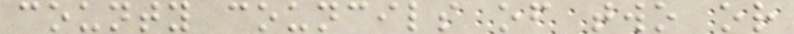county councils of two or
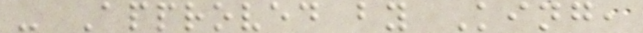- Approved by King,
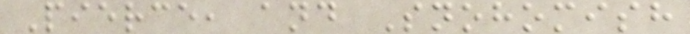Pierce, and Snohomish
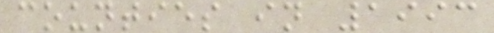counties in 1993
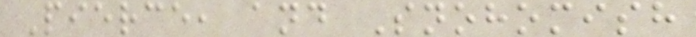Pierce, and Snohomish
